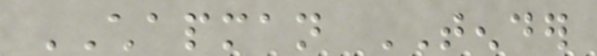CHAPMAN TENDER
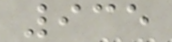935
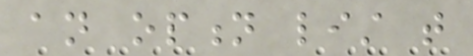an option list that
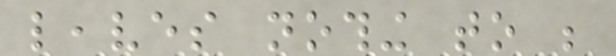leaves nothing to be
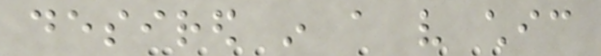desired in a very chic
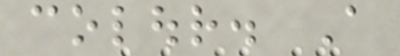colour. A
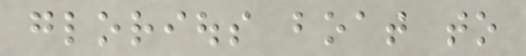glorious boat to
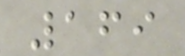169
